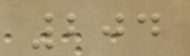204
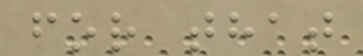for that
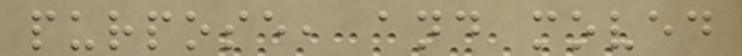purpose, and moved
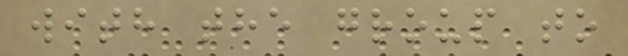with the group to
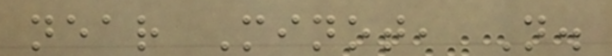near Minot, N.
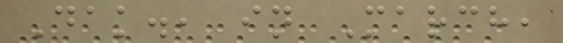Dak., in March,
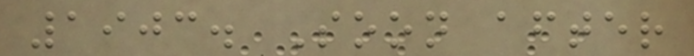1903. Soon after
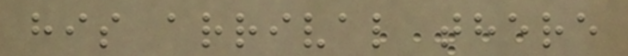his arrival there
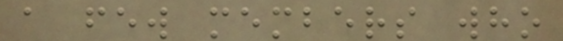a few members who
